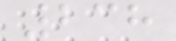238
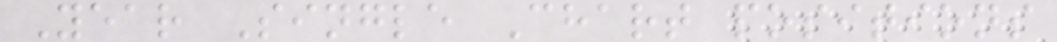Year Single Chart positions
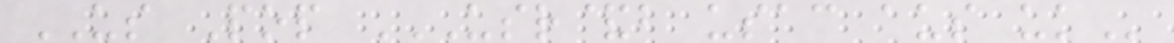US Pop USR&B USAC AUS UK
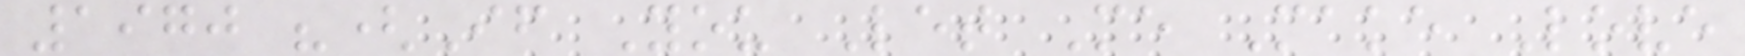1970 "(If You Let Me Make Love
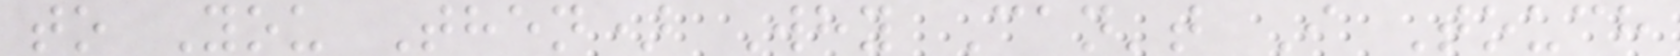to You Then) Why Can't I Touch
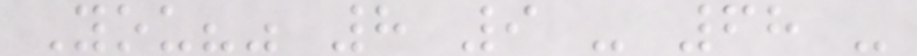You?" 8 9 - 68 -
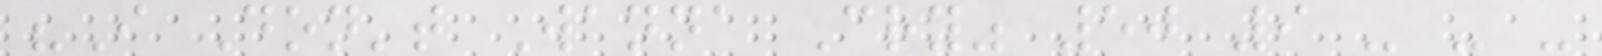"I Don't Wanna Cry" 50 9 - - -
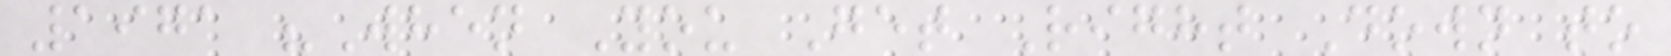1971 "When You Get Right Down to
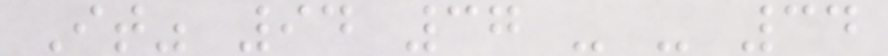It" 94 37 - - 34
